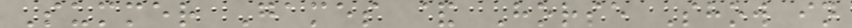Summer Games & Horse Show in
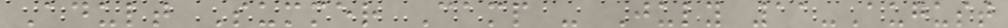Adult Summer Camp - July 11-August
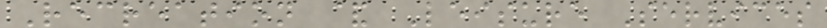Recreation & Leisure Services
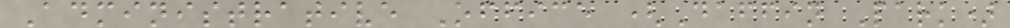Administrative Office (Daffin Park)
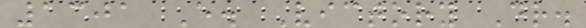1301 E. Victory Dr.
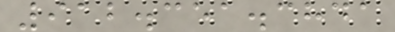912.351.3841
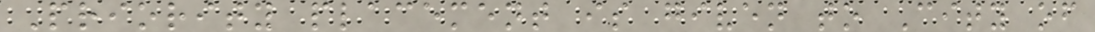Priority placement is given to City of
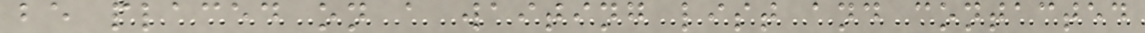be placed on a waiting list and contacted
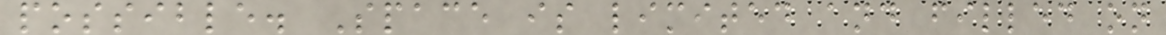possible. Space is limited and filled on
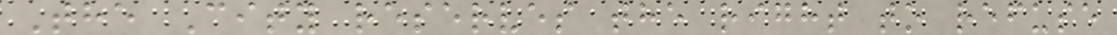The City reserves the right to refuse
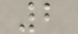2
